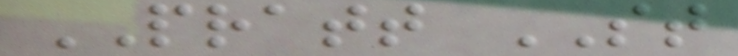PRATT ST
